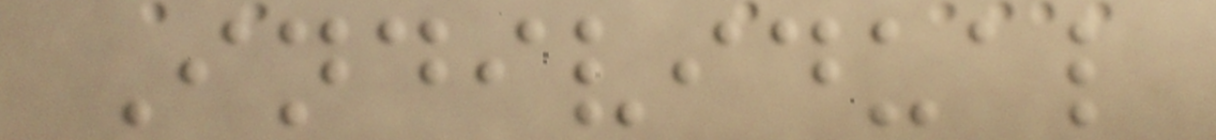Individual
